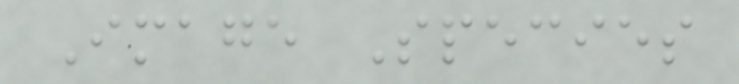Image Species
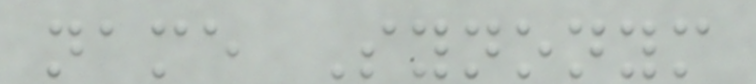name Synonym
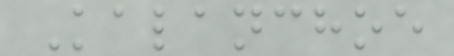Kalanchoe
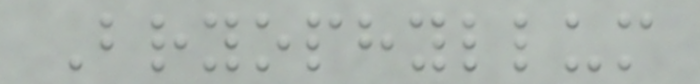Bryophyllum
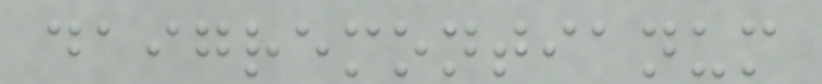daigremontianum
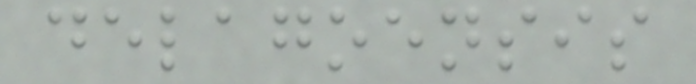delagoensis
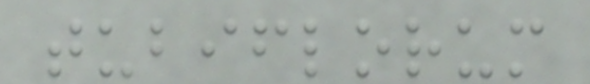tubiflorum
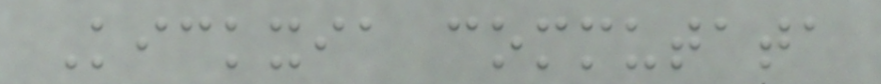Kickxia commutata
